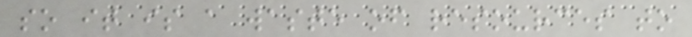so it is a waste of resources to
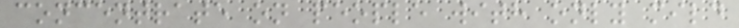concentrate on people with only mild
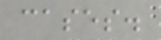cases.
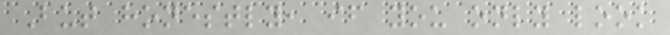But honestly, if you only look
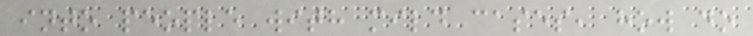into people with mild cases, how do
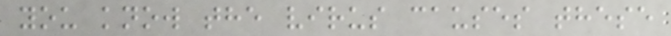you know the virus causes these
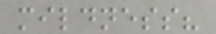mildness?
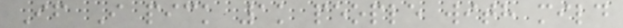If I pick 1k people with mild
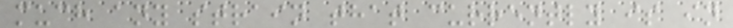much any strain that currently is in
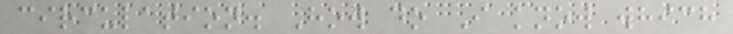circulation. How do I know which
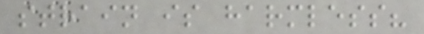strain is harmless?
